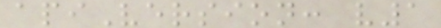apiVersion: v1
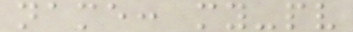name: my-pv
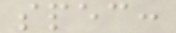spec:
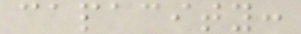capacity:
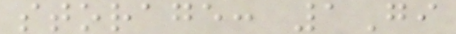storage: 1Gi
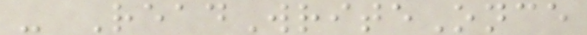- ReadWriteOnce
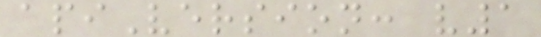apiVersion: v1
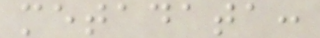metadata:
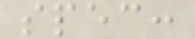spec:
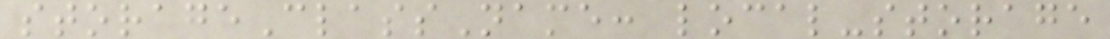storageClassName: local-storage
